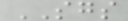SGS
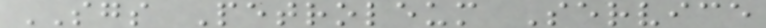SGS Petroleum Service
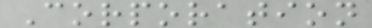Corporation
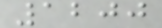1200
